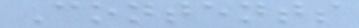Contents
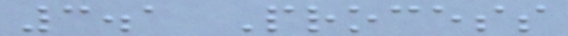3.1 Process
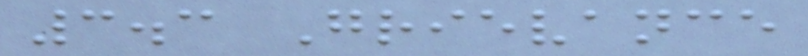3.3 Grievance
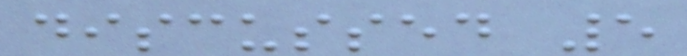discussed 5
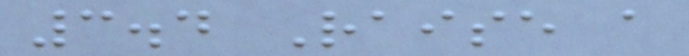3.4 Raise a
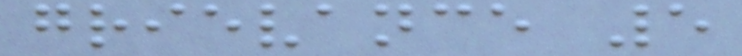grievance 5
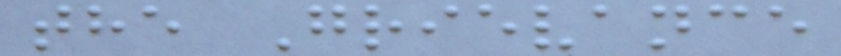the Grievance
